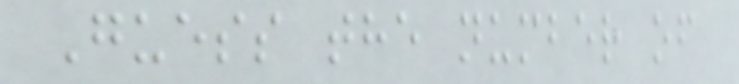Guess the number of
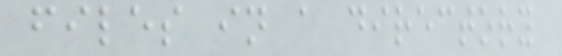files in a directory
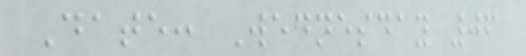Date: Wednesday 06
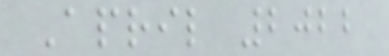April 2022
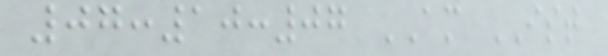07:10:07 AM IST
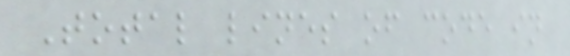Total lines of code in
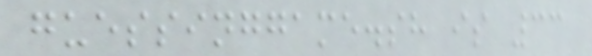guessinggame.sh is 33
